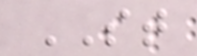ST
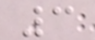3
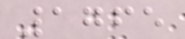1765
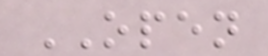OPEN
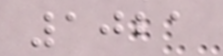1021
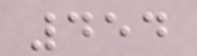454
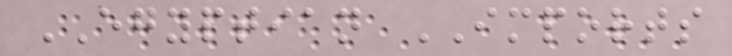EGYPTIAN IMPORTS
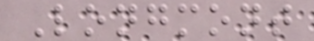Longmont
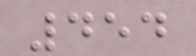454
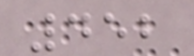452
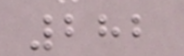282
